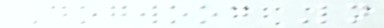Dogwood Ln
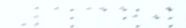1359
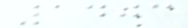1403
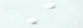A
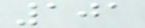101
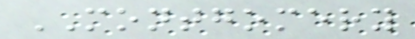MONTGOMERY
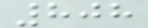808
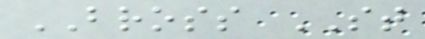BROSS ST
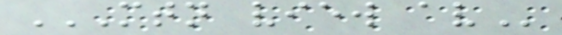MTN VIEW AV
